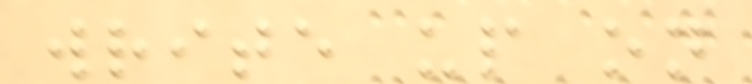write up on
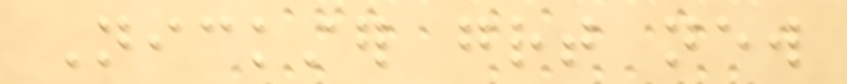Nickster great new
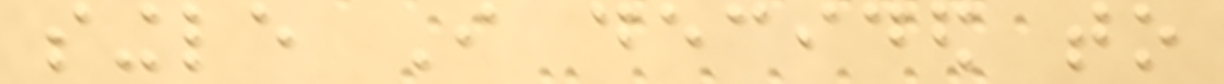single I decided to
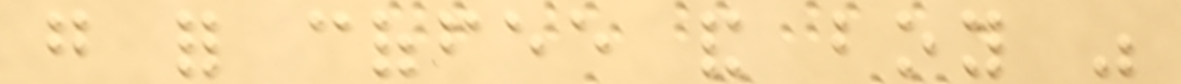go for coffee and boy was
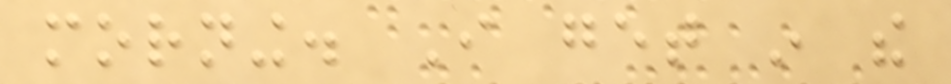morning. I get in the
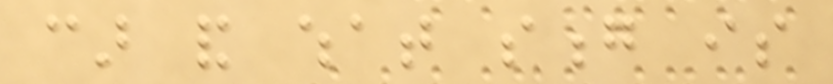car and what song is
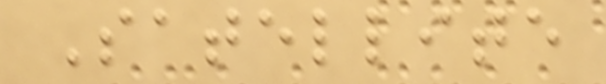Satellite
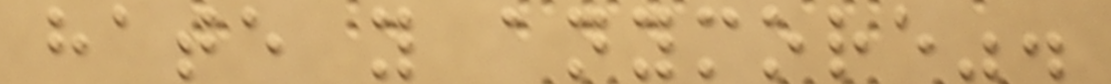hate you anymore".
